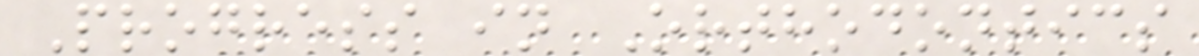Progress in Orthodontics
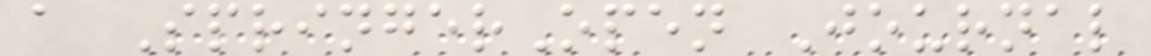a SpringerOpen Journal
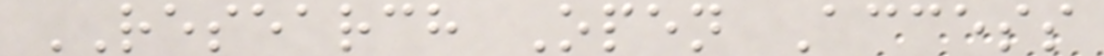RESEARCH Open Access
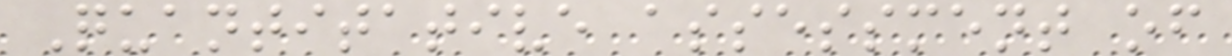Quantitative assessment of
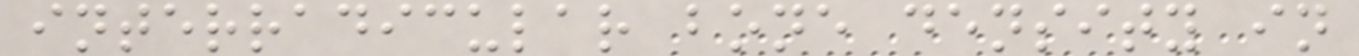interradicular bone density in
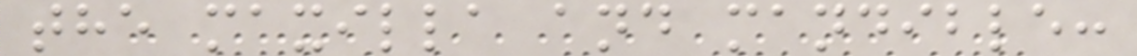the maxilla and mandible:
